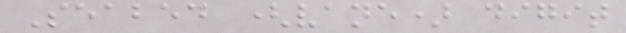Seabed (vane) digit
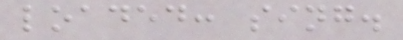loaded: sing.
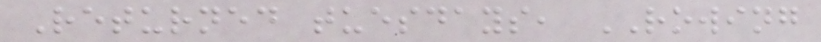Returned tuesdays, ROWING
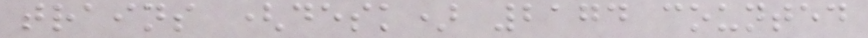trains (desk) 2174 counted
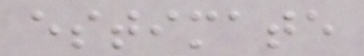estimate
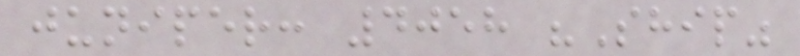juniper: 4058 "Ship"
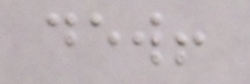dew!
